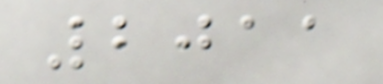2011
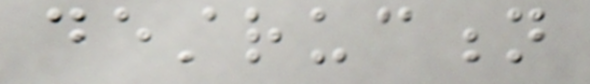destruction
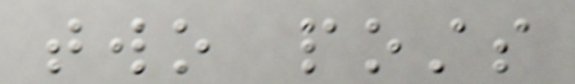two posts
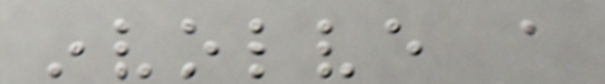involve a
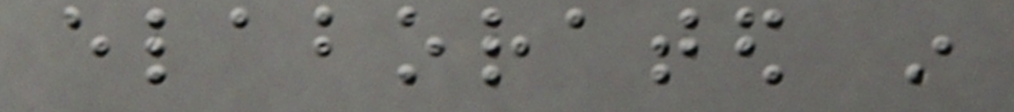elaborated in
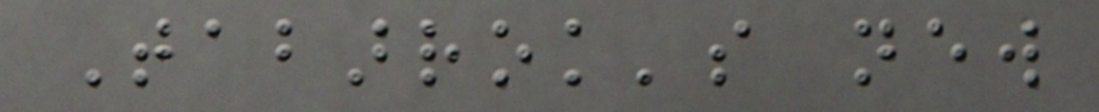Tabarrok's new
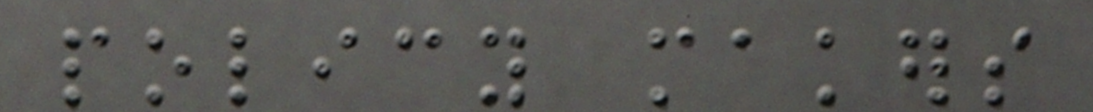policy makers
